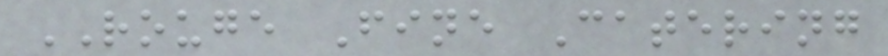ROUGE Fine Catering
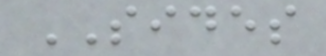SIDES
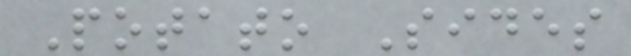Potato Sides
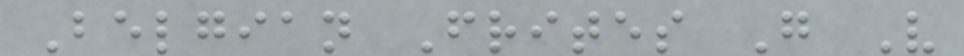Belgian Frites G V
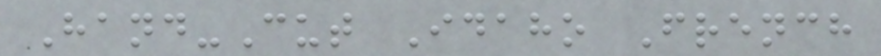Hand-Cut Idaho French
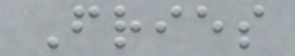Fries
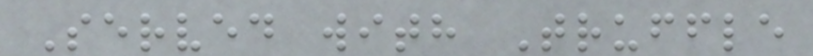Served with Truffle
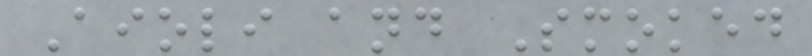Aioli and Smoked
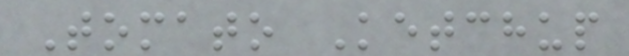Tomato Ketchup
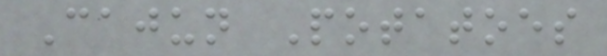Cajun Potatoes
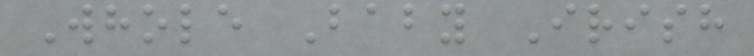Whole Baby Irish
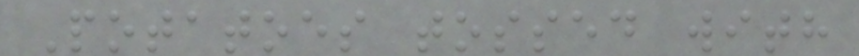Potatoes tossed with
